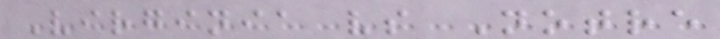Virginia vs Notre
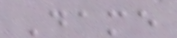Dame
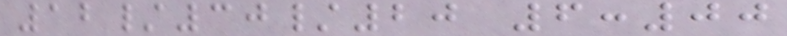12/30/20 6:00
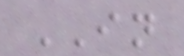IN
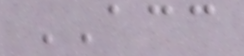ACC
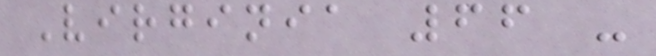Virginia 66 -
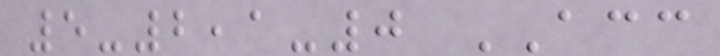5-2,1-0 ACC
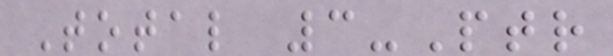Total 3-Ptr
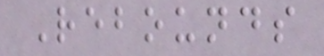Rebounds
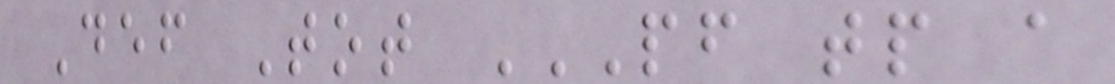Def Tot PF TP A
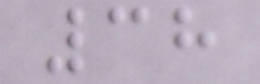38
